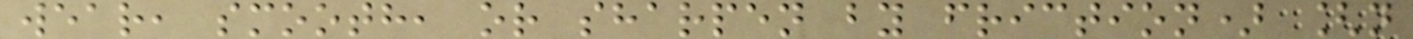wear, smooth, or sharpen by friction) [n
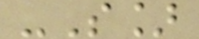-S]
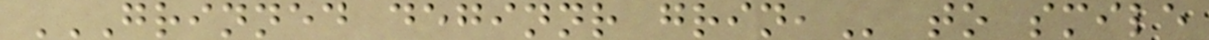GRINNED DEGINNR GRIN, to smile
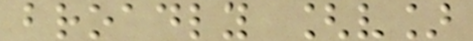broadly [v]
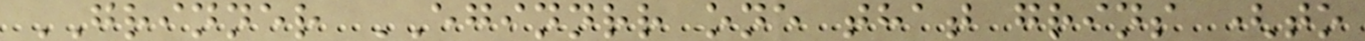GRINNER EGINNRR one that grins (to
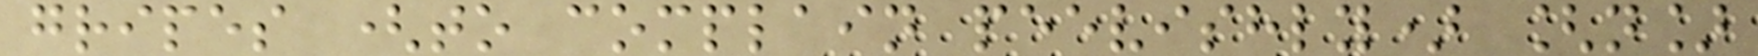gripes (to complain peevishly) [n]
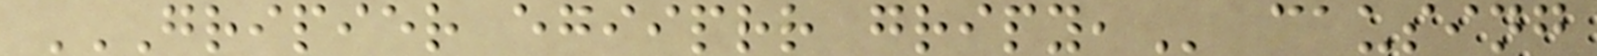GRIPIER EGIIPRR GRIPY, causing
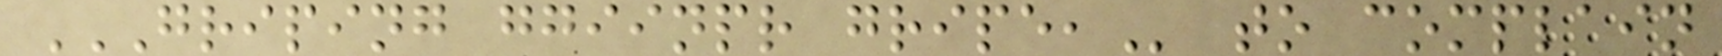GRIPING GGIINPR GRIPE, to complain
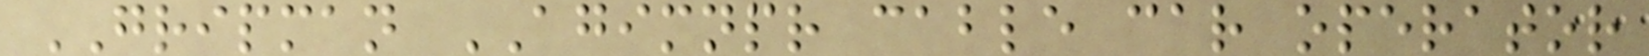GRIPMAN AGIMNPR cable car operator
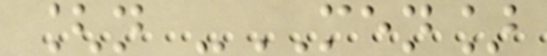[n -MEN]
